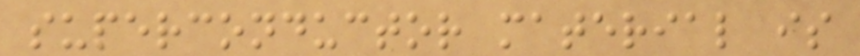superconductor material is
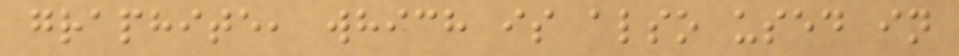graphite, which is also used in
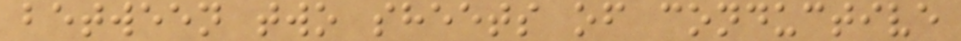between two sheets of conductive
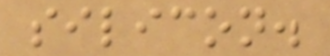silicon.
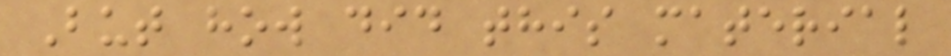But how did this material
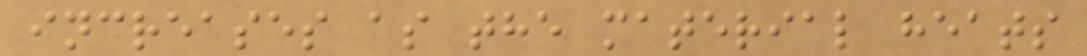increases as the material heats
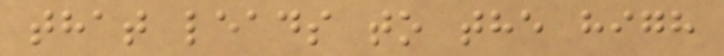that leads to the high
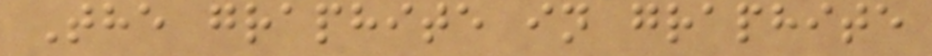The graphite in graphite
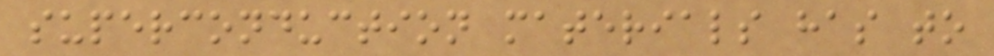superconduction materials has to
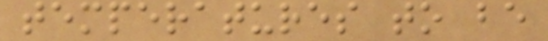temperatures to be
